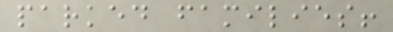parked families!
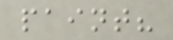paint?
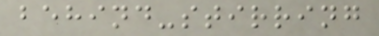behind-stirring
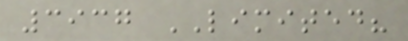3937 LIMITED?
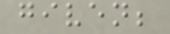given;
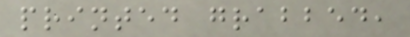printed grabbed,
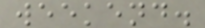weekend.
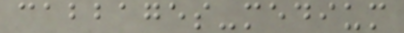cabbages-medium
